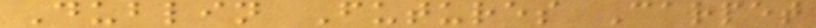Dublin Futures Carpet
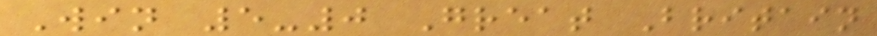Win 5-0 Great Britain
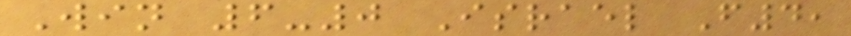Win 6-0 Israel F4,
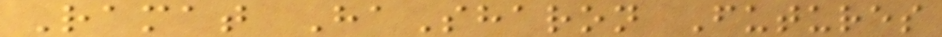Ramat HaSharon Futures
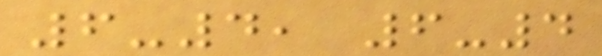6-4, 6-4
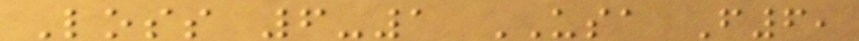Loss 6-1 USA F6,
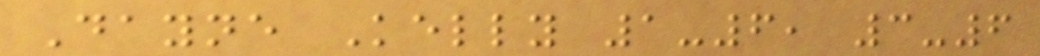Dayne Kelly 1-6, 3-6
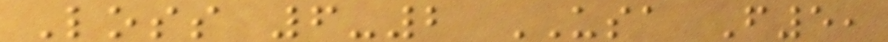Loss 6-2 USA F5,
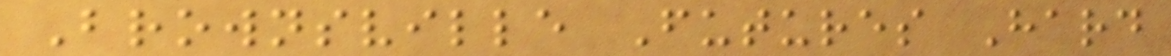Brownsville Futures Hard
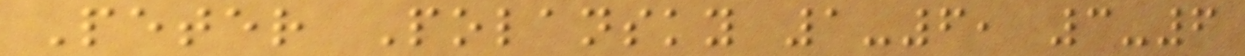Peter Polansky 1-6, 3-6
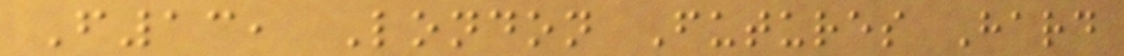F13, London Futures Hard
